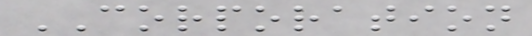CORPORATION
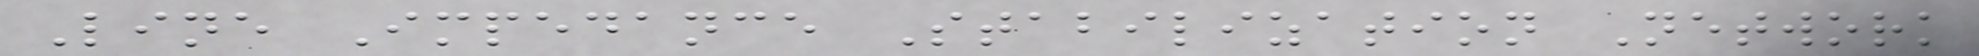Line Impedance Stabilization Network
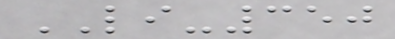LI-350
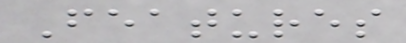Features
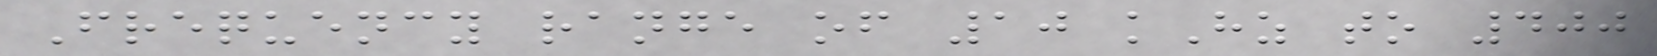Frequency range of 10 kHz to 400
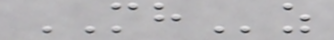MHz
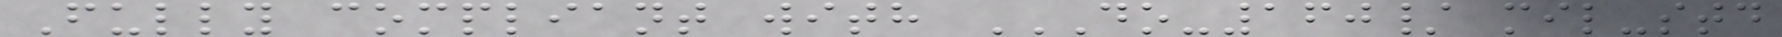Fully compliant with DO-160/ MIL-STD
